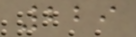229
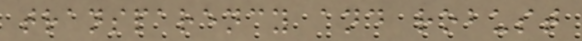transparency and robust
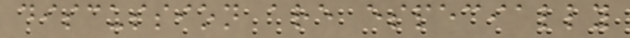discussion are especially
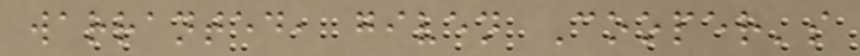warranted, given Cooper's
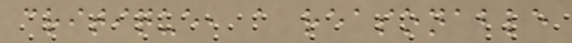critique, a reasonable
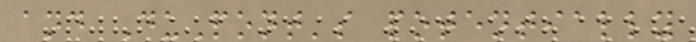and DuPont's potentially
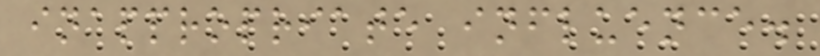inappropriate influence.
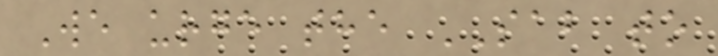We urge the SAB to
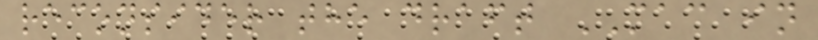reconsider the draft MAC in
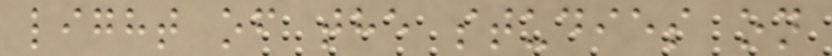light of the studies on
